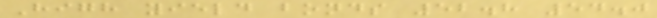High yield bonds 52.8 54.0
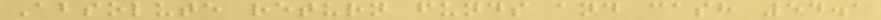Absolute return funds and cash 54.1
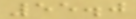55.0
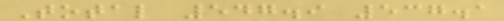Total 547.9 537.1
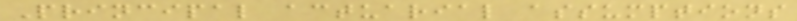Principal actuarial assumptions
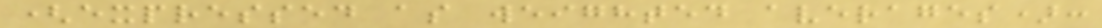(expressed as weighted averages):
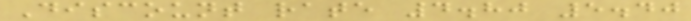Discount rate 4.80 5.40
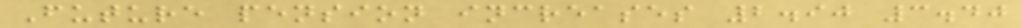Future pension increases 2.90 3.40
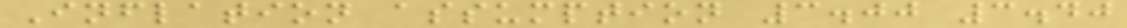Inflation assumption 3.00 3.40
